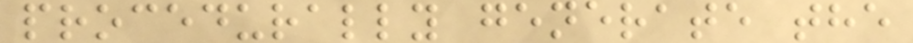procedurally generate the
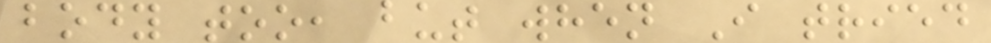body too, but when I tried
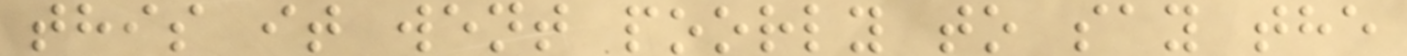this it went poorly to say the
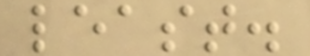least.
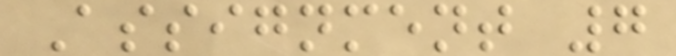Assignment 7
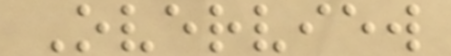Overview
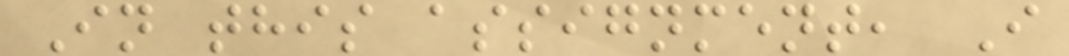In this assignment, I
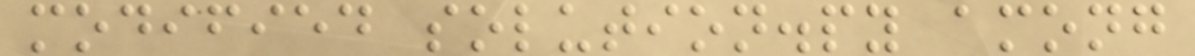modified solution.py among
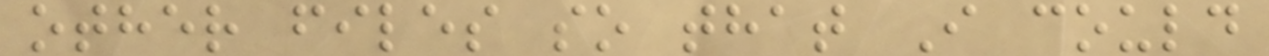other files so that I could
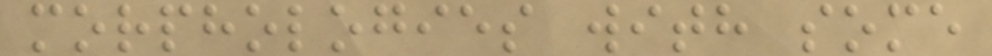morphologies with some
